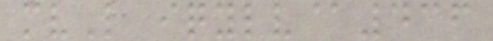mvL iqylv@436
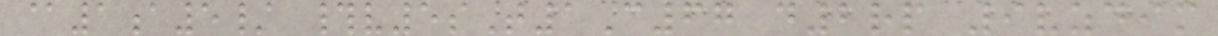@1a5/ #v5sT1C67 d2rp 9vzdim
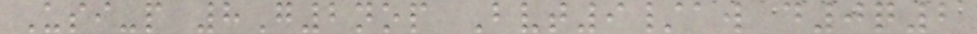Usi-p 8G2nop Bvt9/aw d0q2
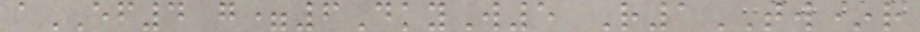aEF4 g=6DkyW5 R1TW*r
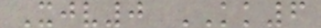Xjv0 KK6
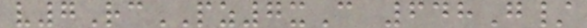v7RcPZ7xC 648G/
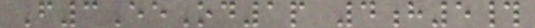F3EeOd1p 4h5#
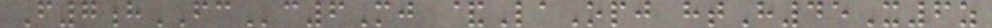F7hFCc6Mj &LaOpj htH45X6z
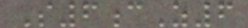S6cZ6
